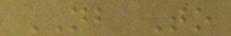NB To
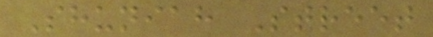Shuniah Street
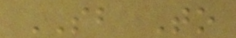SB To
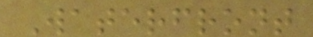Waterfront
